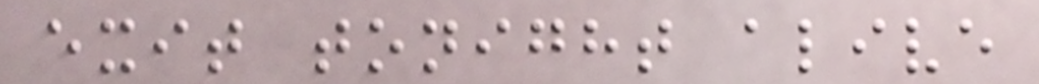exit tonight alive
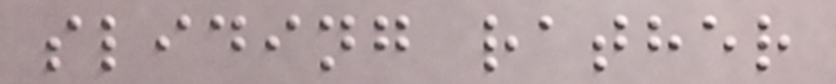sliding rather
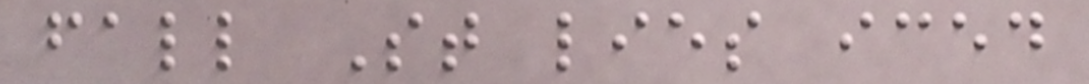fall St lies iced
